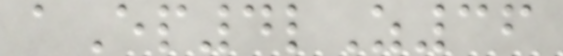aEp4lZ36
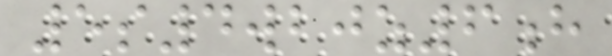5s4wbjz6h
